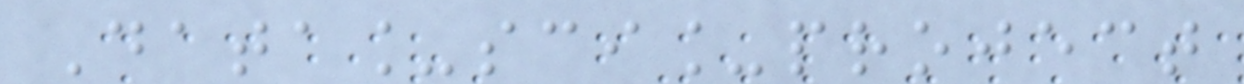Data_sci_project
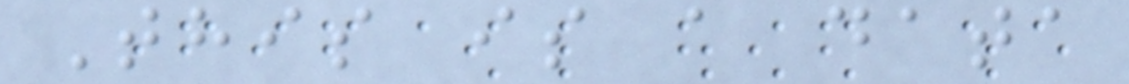This is a data
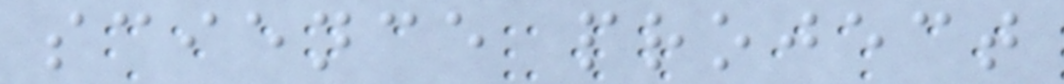science project
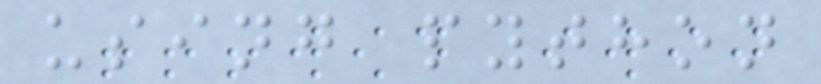using python
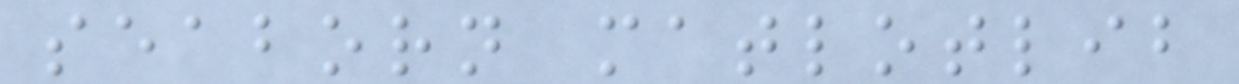seaborn matlotlib
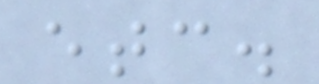etc.
